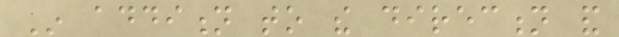In addition to the direction and
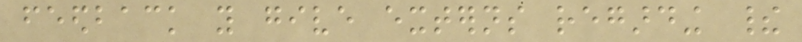feedback you give externs regarding their
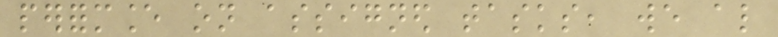performance on assigned tasks, we also
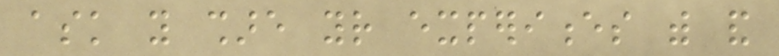ask you share your experiences with and
